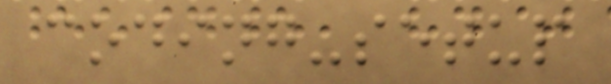coding-setup
